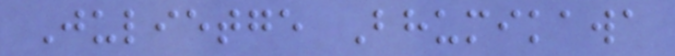Julietge Bhumikawa
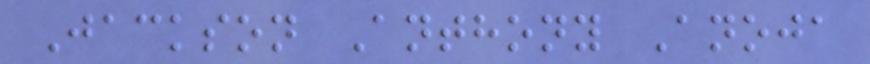Jackson Anthony Anoja
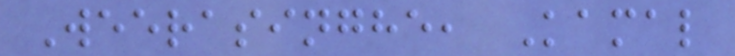Weerasinghe, Kamal
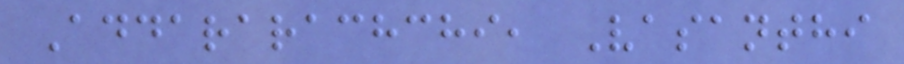Addararachchi, Vasanthi
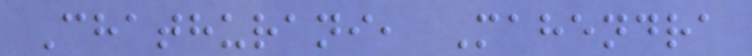Chathurani, Mahendra
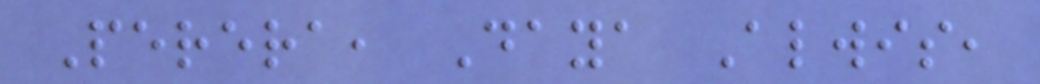Perera, Daya Alwis,
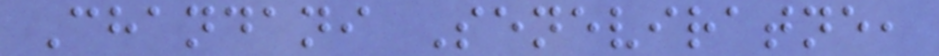Chandani Seneviratne,
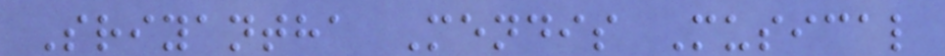Sriyantha Mendis Musical
